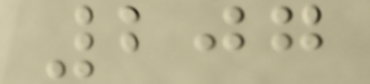207
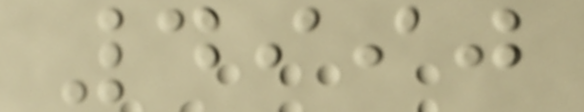4990
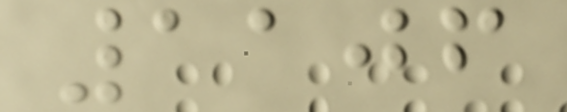1106
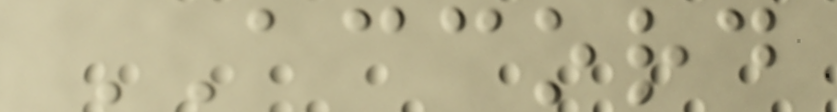ACCORD
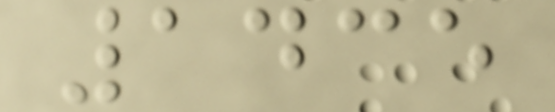1435
